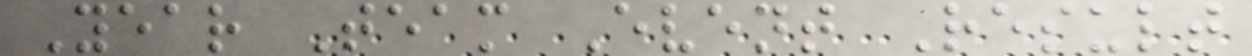Year Team Event Result
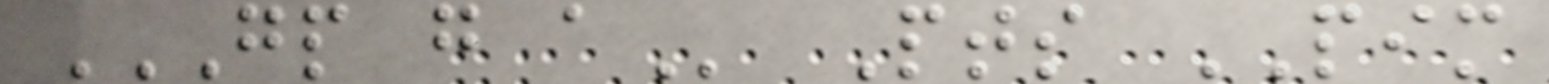GP G A Pts PIM
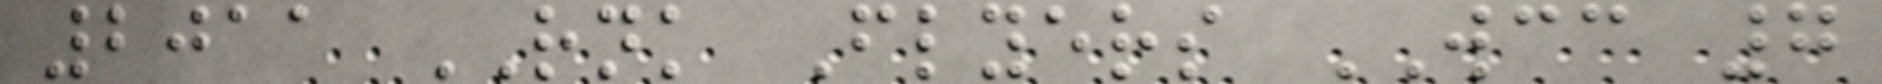2011 RNK Flyers WCC 7
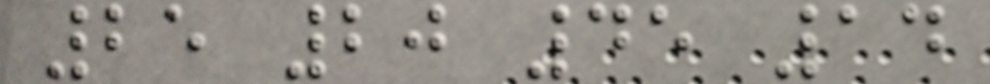25 20 45 14
